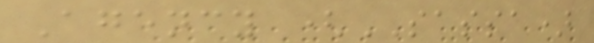Agency (SASSA)
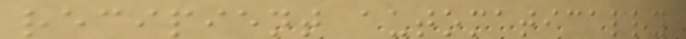recipient automatically
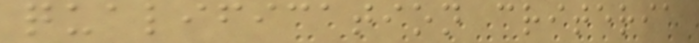qualification criteria
